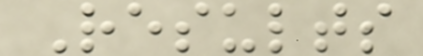Results
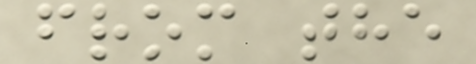from the
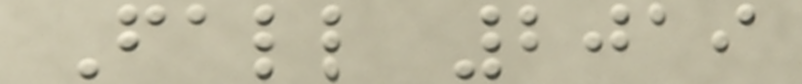Fall 2019
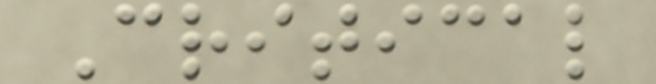Critical
